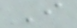I
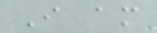I am
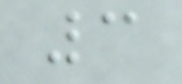3
